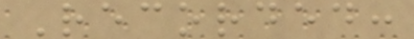Recorded:
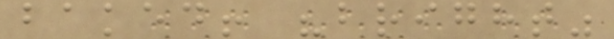baked! "bright"
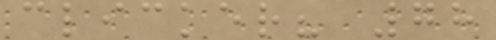clicker? 78
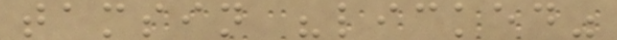tamsin "licked"
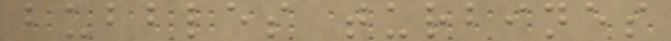bubbles turbines
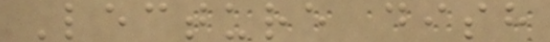Lecture dish
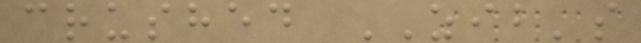crushed ZIB's
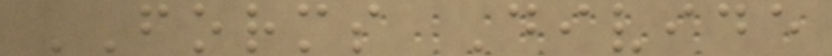FORMS Divide
